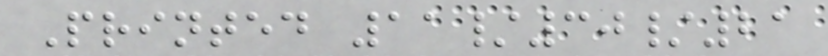Printed 11/30/21
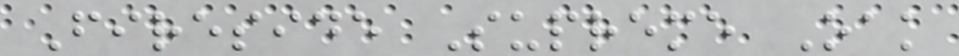Fireside Supreme Oak
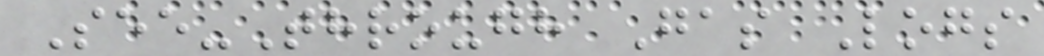See-Through Gas Logs
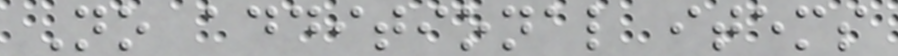No additional items
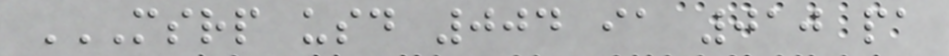MSRP USD 004 IA 010 PA
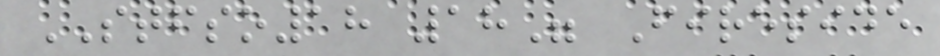STFSO18 18" Fireside
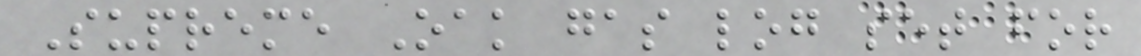Supreme Oak gas log set for
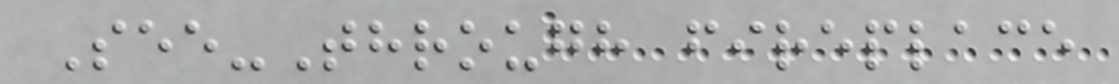See-Through fireplace
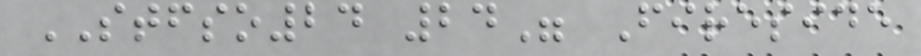STFSO24 24" Fireside
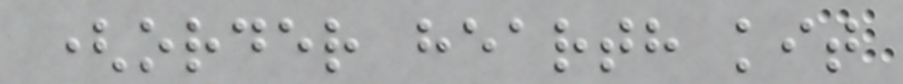(order hearth kit
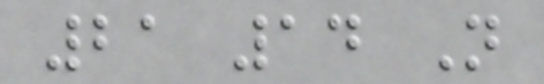21 14 N
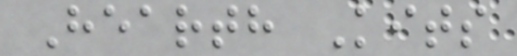Hearth Kits
